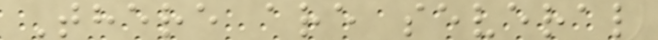There are several
